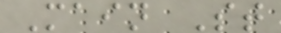Main St
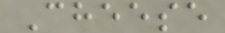Cheese
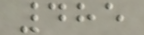485
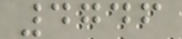4746
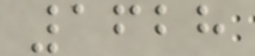1628
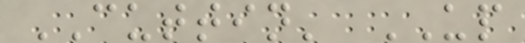CUTTIN' UP
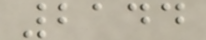2144
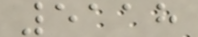5118
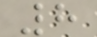8
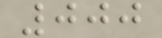000
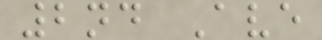2nd Ave
